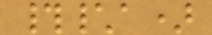#\a)
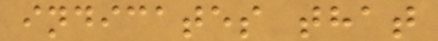indicates that
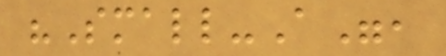"Small-A",
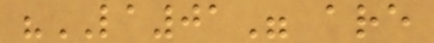"LA01" are
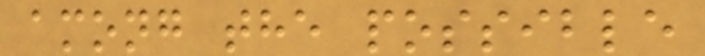among the possible
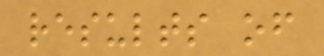results of
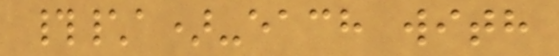#\a)-each with
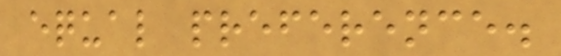equal preference.
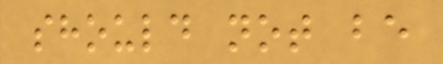should not be
